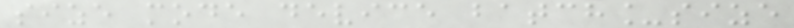size mode device batch_size
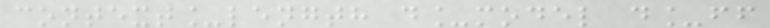context_length d_model d_ff
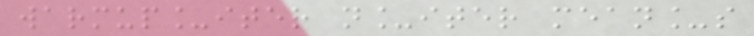warmup_iter n_iter mean_s
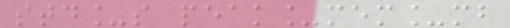std_s peak_mem_mb
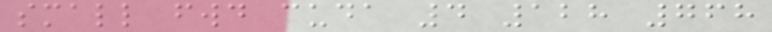small fwd cuda 4 128 768
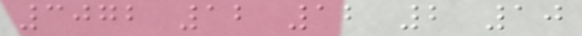3072 12 12 2 10
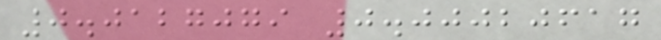0.0127079 0.00020617
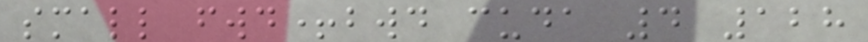small fwd+bwd cuda 4 128
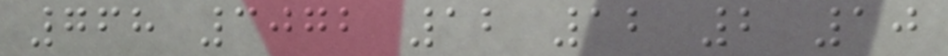768 3072 12 12 2 10
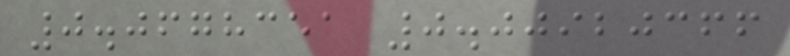0.0678351 0.00920366
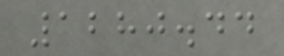1280.44
